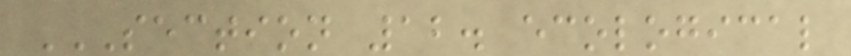SECTION 12. ECOLOGICAL
